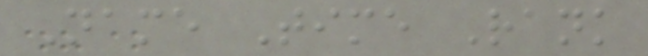Name Time Rank
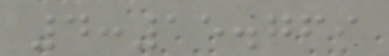4:15.769
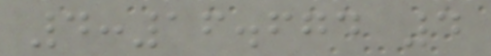4:16.674 4
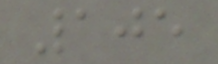105
